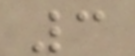3
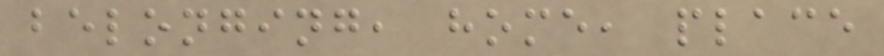belonging, home, place
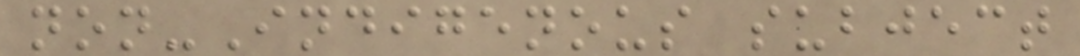non-Indigenous subject
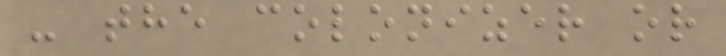- the colonizer or
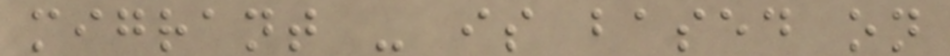migrant - is based on
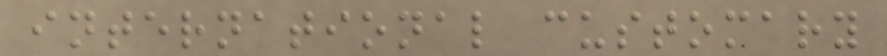international customary
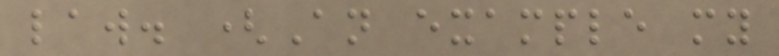law. (An example my
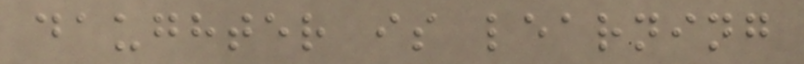daughter is learning
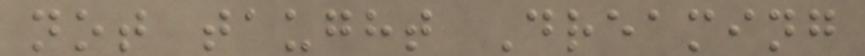not taught Dreaming
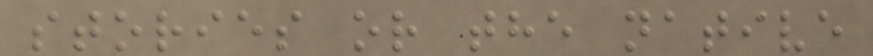stories or the native
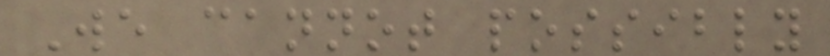We cannot possibly
